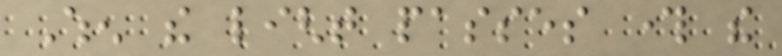When the light passes through the
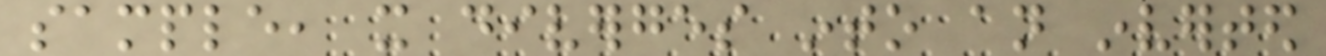sample, it diverges into an inverted
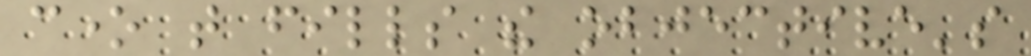cone that fills the objective's
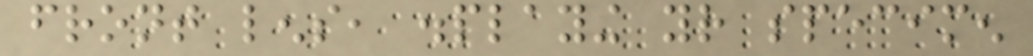front lens, displaying your specimen
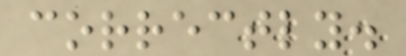correctly.
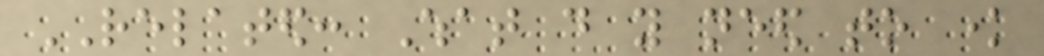RELATED: What do you need to know
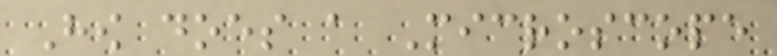How does a Microscope
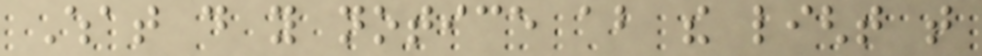What do you notice about the light that
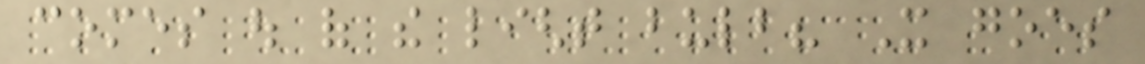comes out of the light bulb? It goes
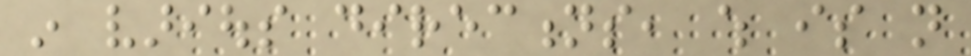in various directions, which is not
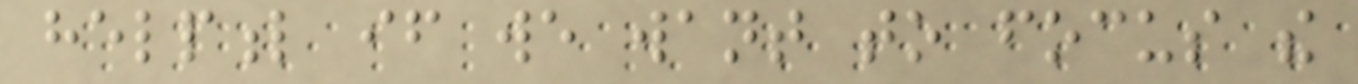helpful if we want to focus the
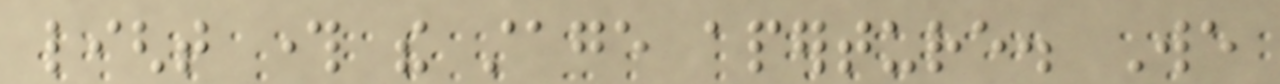light through the stage aperture. We
